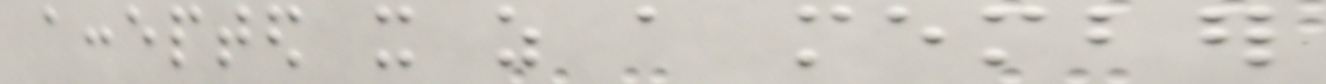accepted it as a member
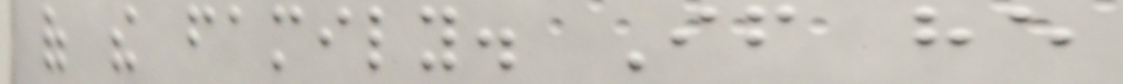of the family. If he
